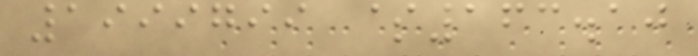1999799 $163.10
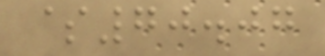$70.07
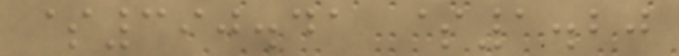$390.41 $1.20
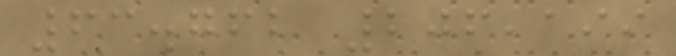63.762 206,199
